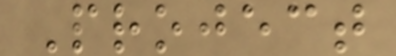Project
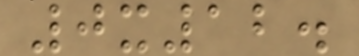0x12.
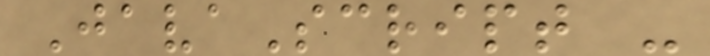JavaScript -
